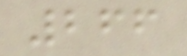266
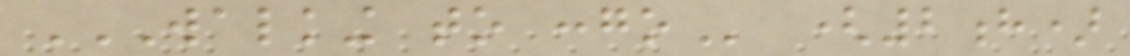WALKING TO CONGO (2h)
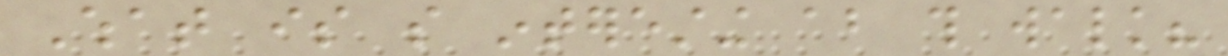What is so interesting about this walk?
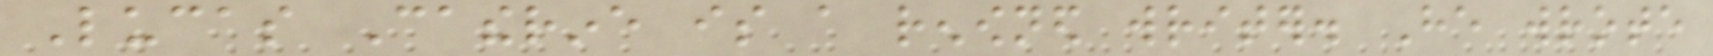Lucas Catherine is a renowned writer. He wrote
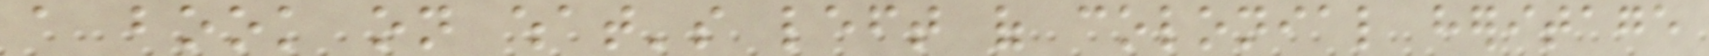a book on what's left of colonial heritage
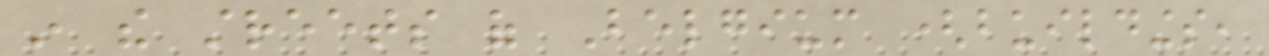in the streets of Belgium (buildings,
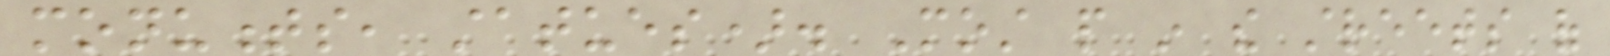monuments, statues). Most people in the streets of
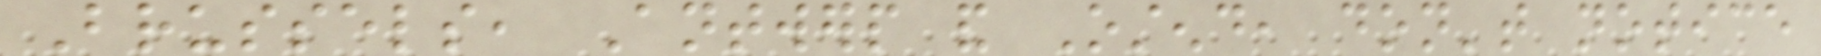Brussels, Antwerp and Ostend, don't notice
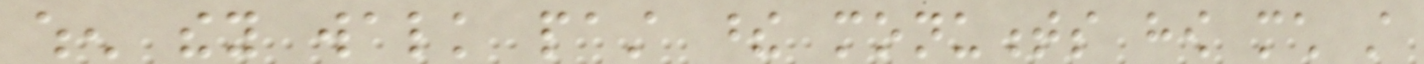when they walk past these monuments how much still
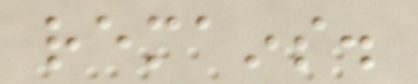remains.
